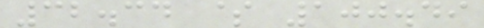32.34 $ 100.49
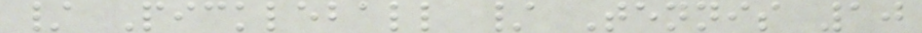/ Pickleball / Tennis 10
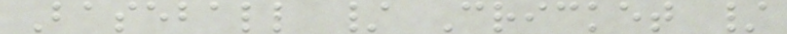Baseball / Cricket /
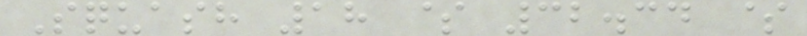Squash 18 $ 32.34 $
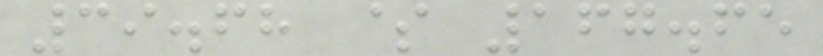39.68 $ 167.65
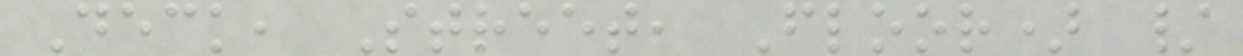Deck, Street, Floor) /
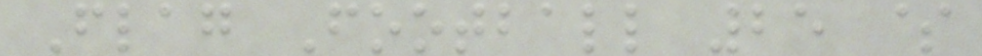Flag Football 25 $
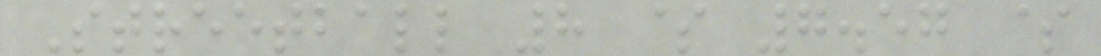Streetball 8 $ 7.57 $
